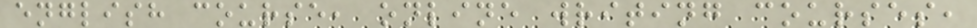english course, online writing courses,
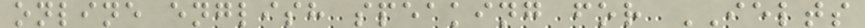online english speaking for IELTS
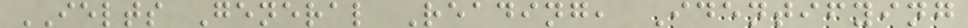IELTS General Reading, Identifying
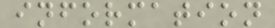information
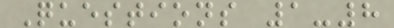Questions 1-8
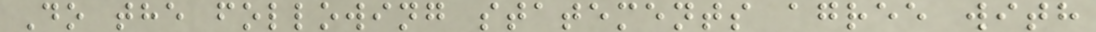Do the following statements agree with
